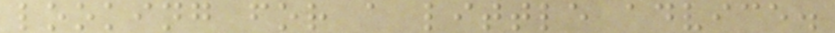looking for a little advice.
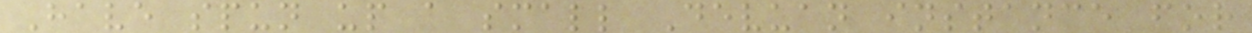Have spun up a small Devuan instance for
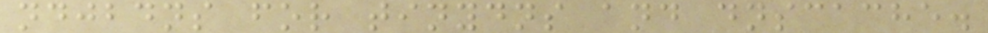ndjbdns for tinydns and dnscache.
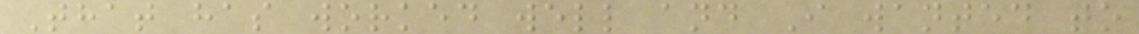That has worked well and I wanted to
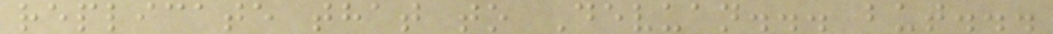replicate that to Devuan... but...
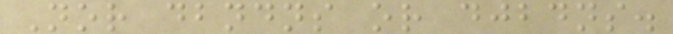Nor dbndns or djbdns.
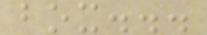box...
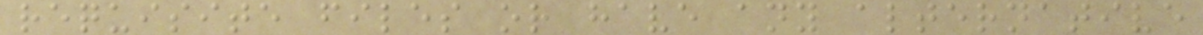requisite files or have any alternative
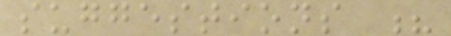suggestions ?
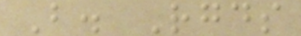B. Rgds
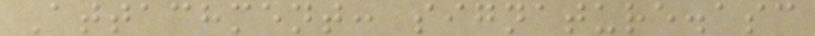Attachment: signature.asc
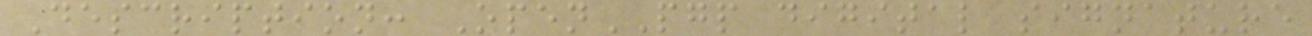Description: OpenPGP digital signature
